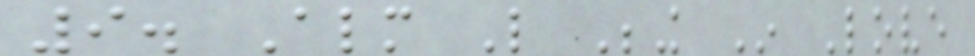9. Almost Like Being In Love
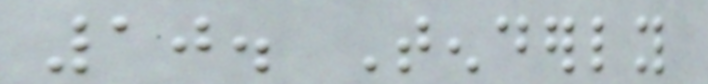10. Tenderly
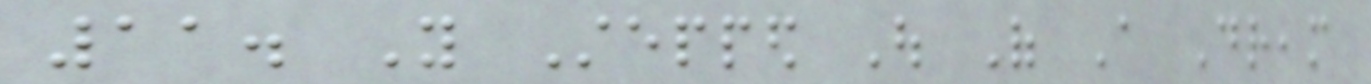11. You Stepped Out Of A Dream
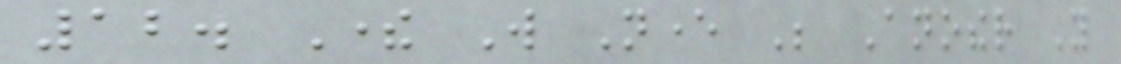12. There Will Never Be Another You
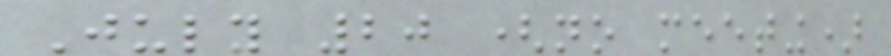July 20 (no meeting)
